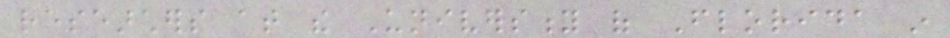researchers at the University of Florida in
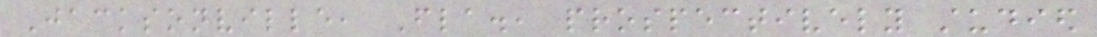Jacksonville, Fla., prospectively studied
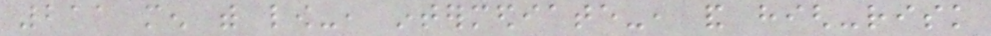211 men with low-, intermediate-, and high-risk
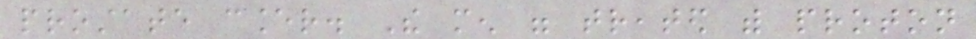prostate cancer. The men were treated with proton
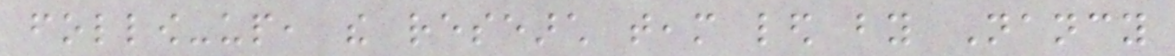follow-up, the research team led by Nancy
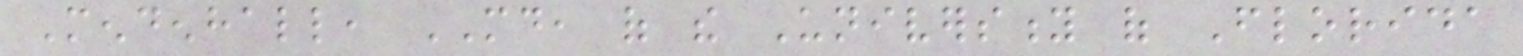Mendenhall, MD, of the University of Florida
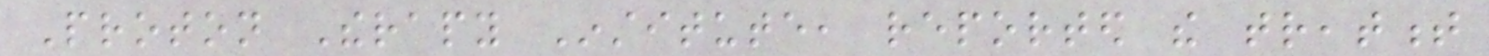Proton Therapy Institute, reported the treatment
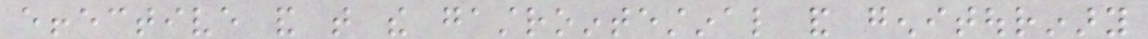effective and that the gastrointestinal and genitourinary
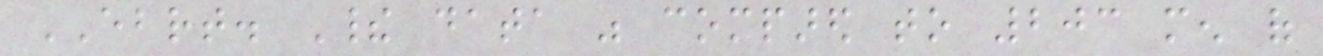EBRT. Their data was compared to 203 men of
